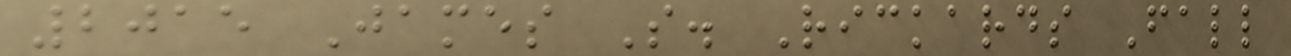2015 James S. Rickards Fall
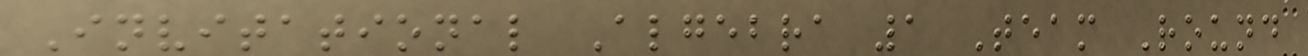Invitational Algebra 1 Team Round
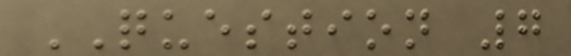QUESTION 7
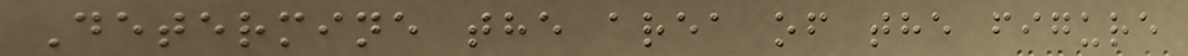Determine the area of the figure
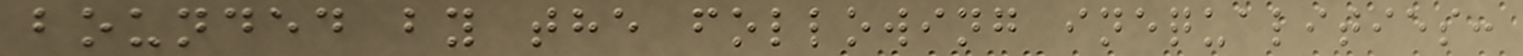bounded by the following inequalities:
